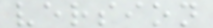version
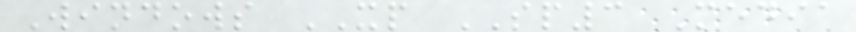Windows XP SP3 Media
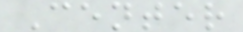Center
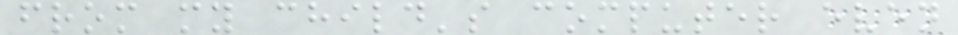from my child's computer even
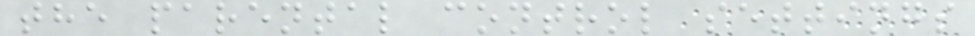the parental control settings
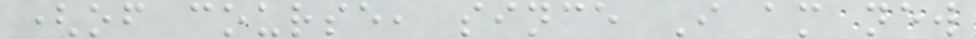(of course, since I am new
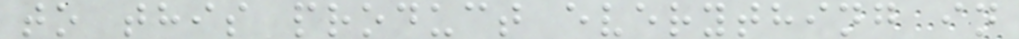to this product everything in
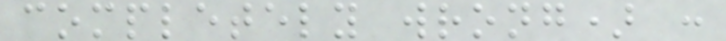completely wrong) :
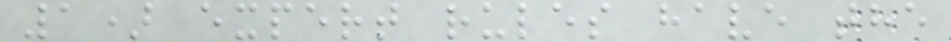1) expert rules have the
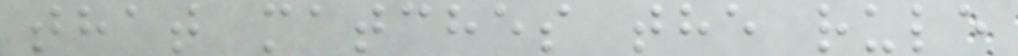that matches the rule
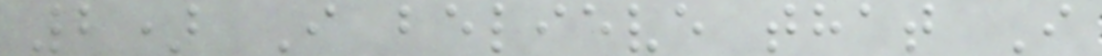2) I believe that I
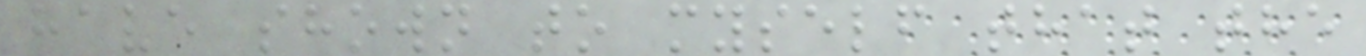have shown to myself that the
